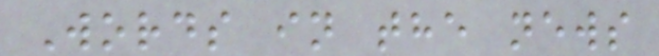Words in the news
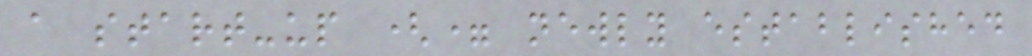a start-up (= newly established
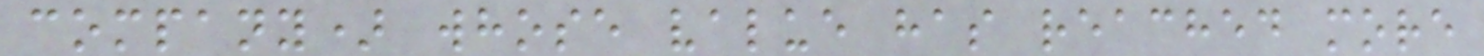company) whose value has reached more
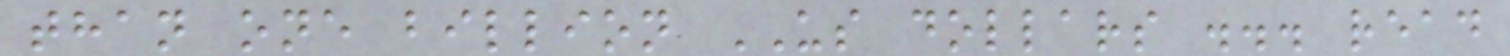than one billion US dollars ... read
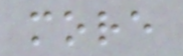more
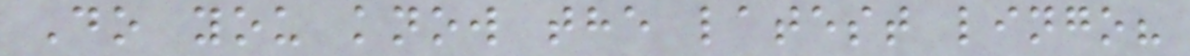Do you know the latest lingo?
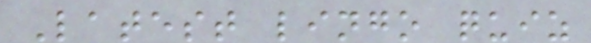Latest lingo quiz
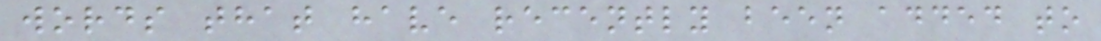words that have recently been added to
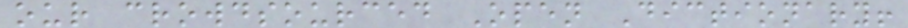our crowdsourced Open Dictionary!
